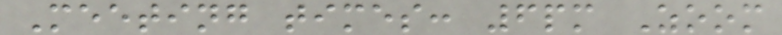Meeting times: 6pm Zoom
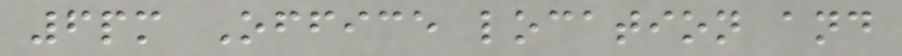6pm Office location and
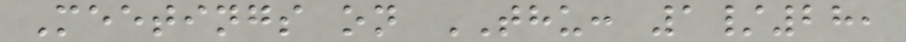Meetings on THU: 1/28,
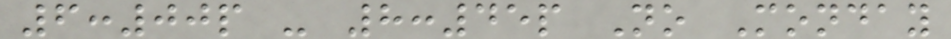6:00p - 8:45p No Monday
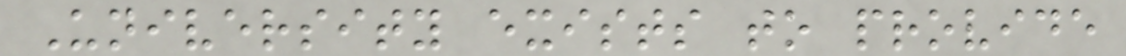University exists to provide
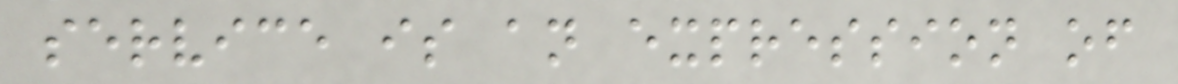service is an expression of
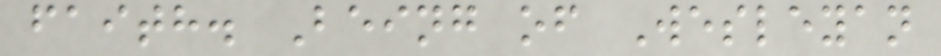faith. Being of Wesleyan
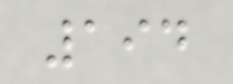194
